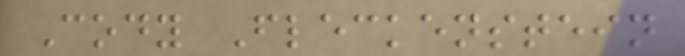Cody Fleckenstein
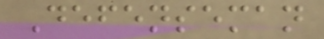Defenseman
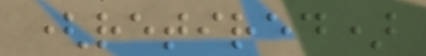(retired)
